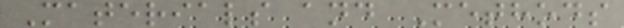Materials and Methods
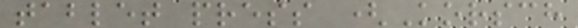tablet press (Korsch
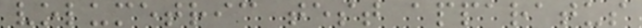volumetric test apparatus
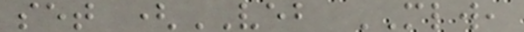set (VEB MLW,
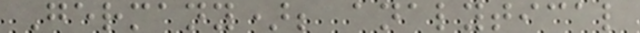Germany); analytical
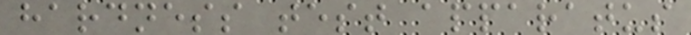hardness test apparatus
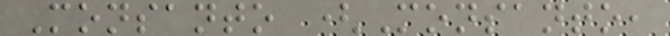Monsanto (Monsanto,
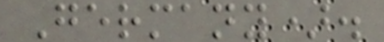Germany).
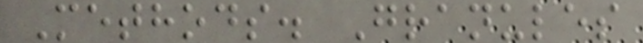Methods. Granules
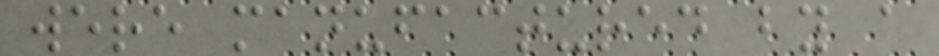were manufactured by a
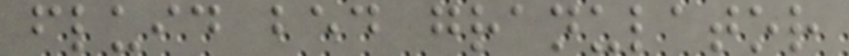fluid bed granulator
